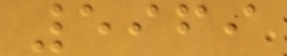5969
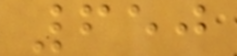650
